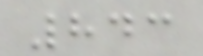843
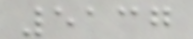5137
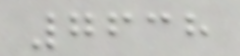7638
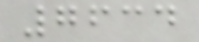7634
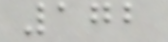172
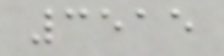3515
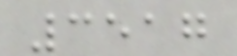3517
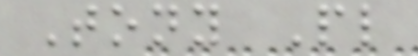Tony Pl
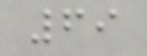69
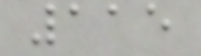115
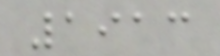1913
